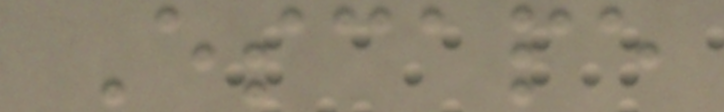Escape
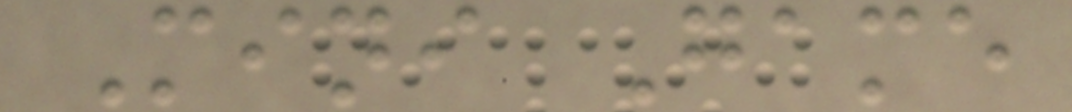Mini Game
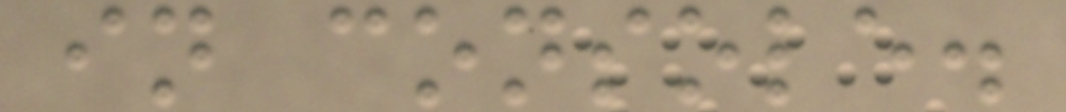in console.
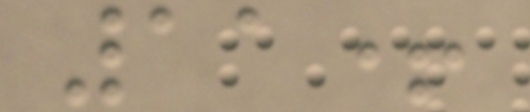11+
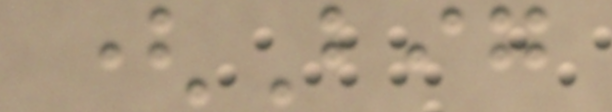(Big
